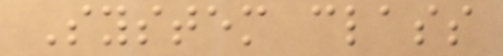System class
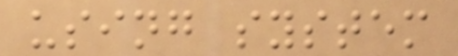using system
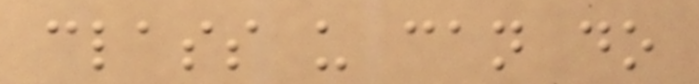class u can do
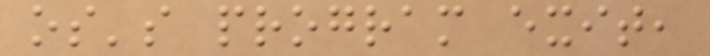os's program exit,
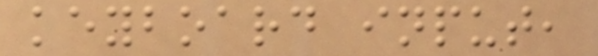keyboard input,
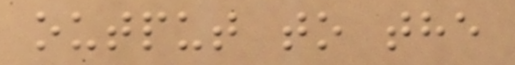output to the
